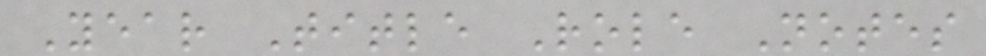Year Title Role Notes
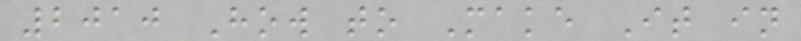2010 How to Make It in
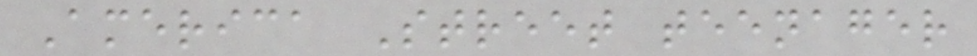America Street teenager
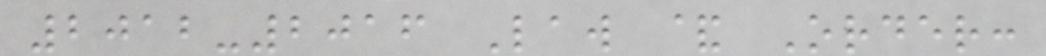2012-2016 Law & Order:
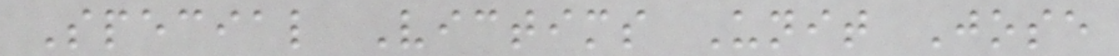Special Victims Unit Jose
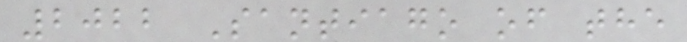2022 Santiago of the
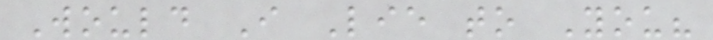Would I Lie to You?
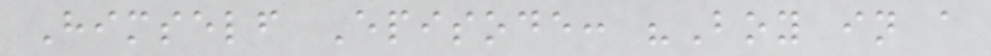Himself Episode: "Boy in a
